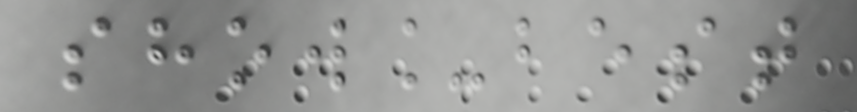show_best
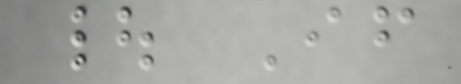| If
